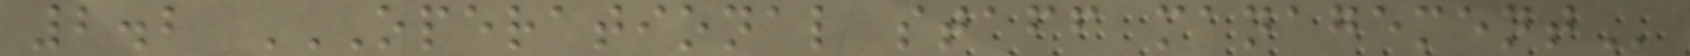2.2 OPERATIONAL STAFF MANAGEMENT
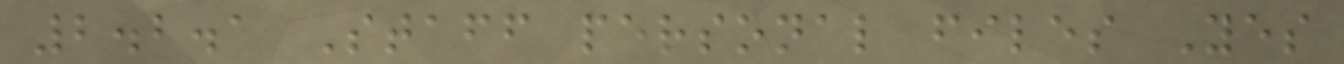2.2.1 Staff personal files Yes
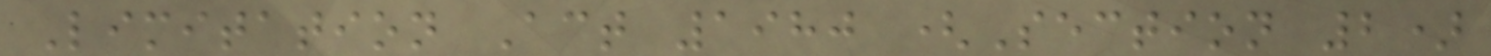Limitation Act 1980 (Section 2)
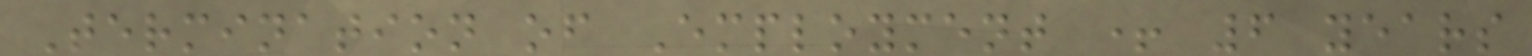Termination of Employment + 6 years
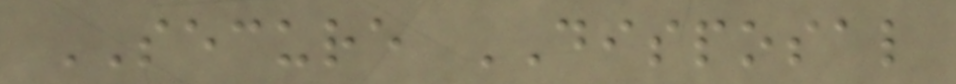SECURE DISPOSAL
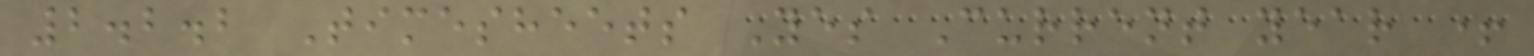2.2.2 Timesheets Yes Current year +
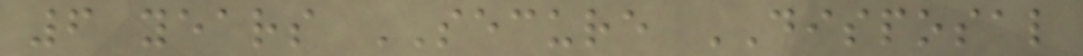6 years SECURE DISPOSAL
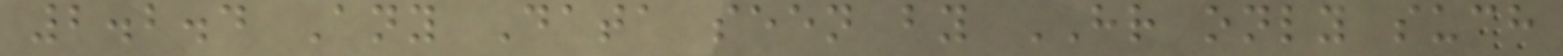2.2.4 Any Data seen by HR only such
